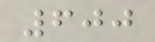600
